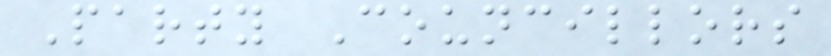Party Councillors
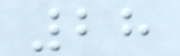28
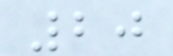20
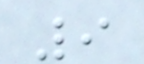9
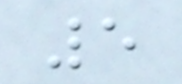5
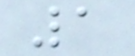1
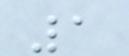1
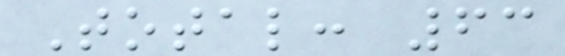Total: 63
